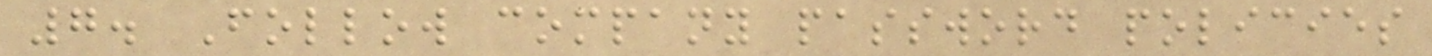7. Follow company password policies
